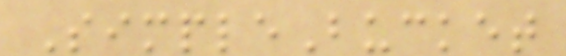SimpleBucket
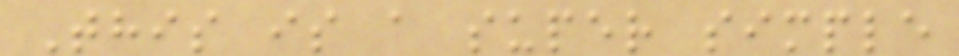This is a super simple
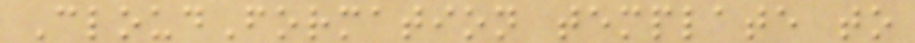CloudFormation template to
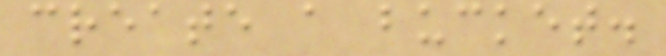create a bucket.
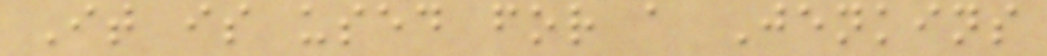It is used for a Jenkins
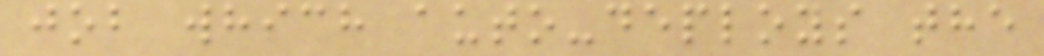job which auto-deploys the
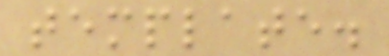template.
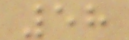58
